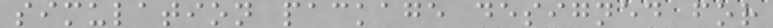simulation package designed for
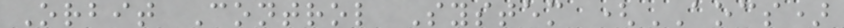Orbit Control System (AOCS)
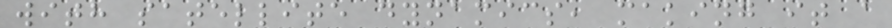with satellite dynamics, making it a
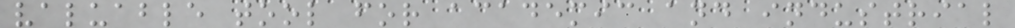valuable tool for academic and industrial
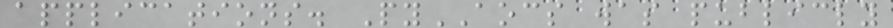applications. PyAOCS was publicly
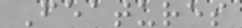Features
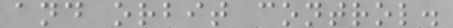and orbit control.
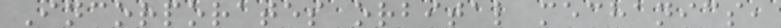Incorporates orbital mechanics,
